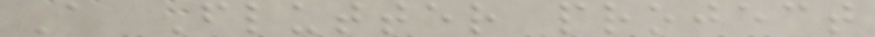A Flutter project
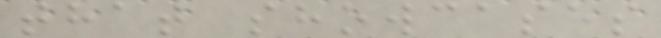that showcases
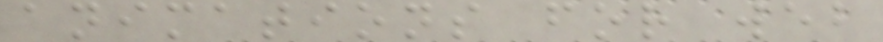animations for web
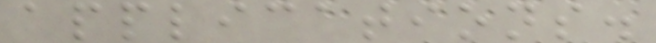applications.
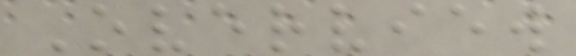Overview
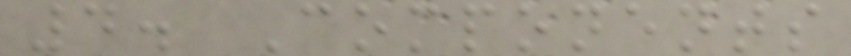4. Components
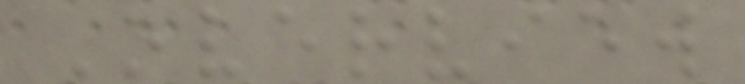Overview
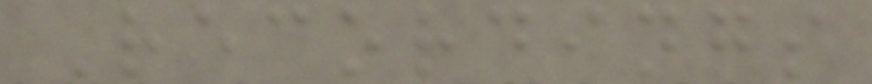Recordings
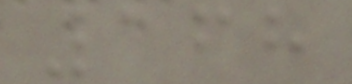168
